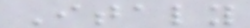Italy
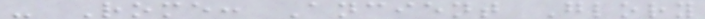- Rome: Ancient Glory
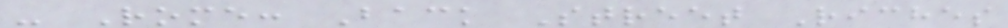- Rome: Back Street Riches
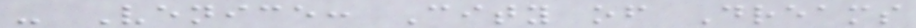- Venice: City of Dreams
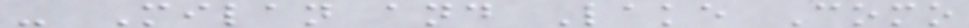- Milan and Lake Como
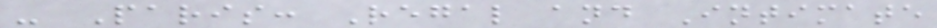- Paris: Regal and Intimate
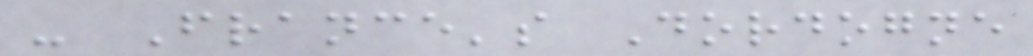- France's Dordogne
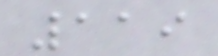119
